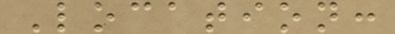Location:
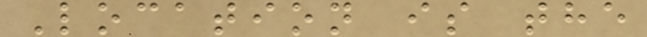Location is the
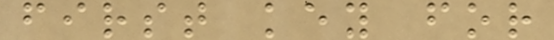first key for
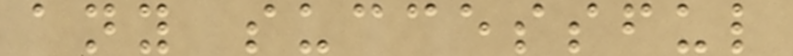any successful
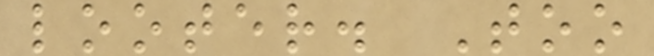looter. Too
